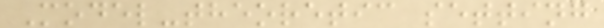Model-theoretic setting
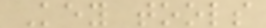Key tools
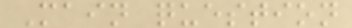Main question
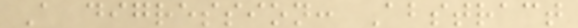A digression: Abstract
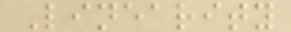Linearity
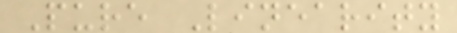Pure Linearity
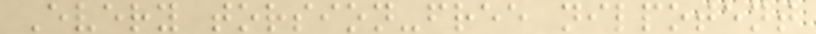Every torsion-free nilpotent
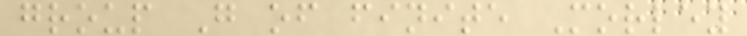group G of finite Morley
